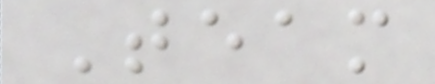Team
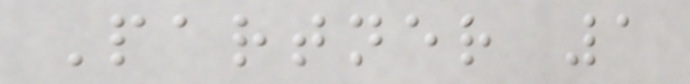Partner 1
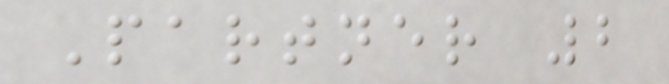Partner 2
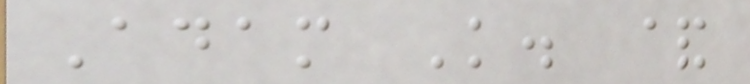Adam K. &
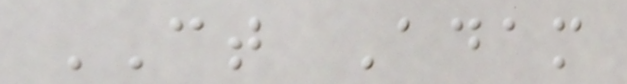CT Adam
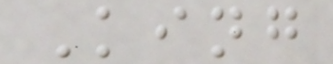King
